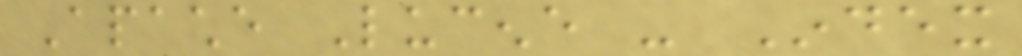Apache Lucene - Index
